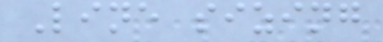Line sizing
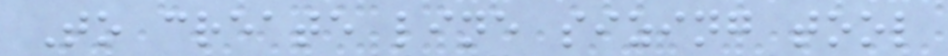To create line sizing tool
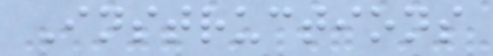Instructions
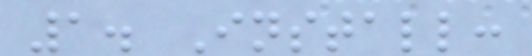1. Install:
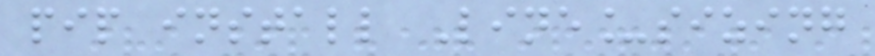pip install Line_sizing
